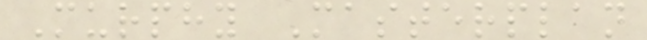Murphy Masterplan
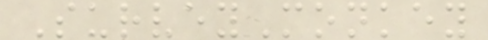SurveyMonkey
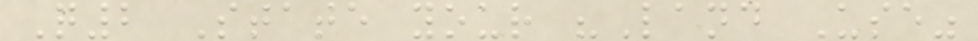Q2 State your "Land Use"
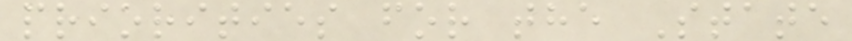priorities for the State
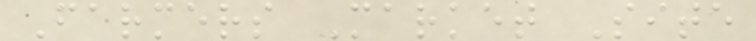Farmers Market Site
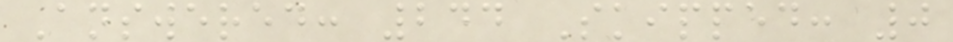Answered: 244 Skipped: 0
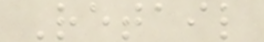Retail
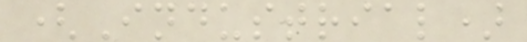(Industrial)
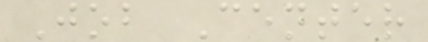Job Center
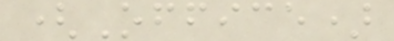(Office)
